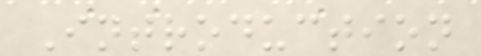Introduction
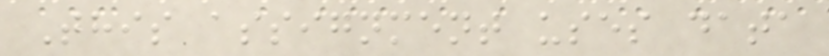This assignment uses data
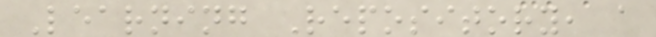Learning Repository, a
